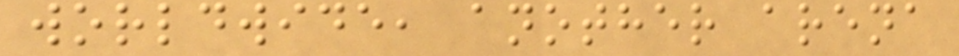worldwide, another arena
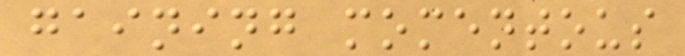gaining momentous
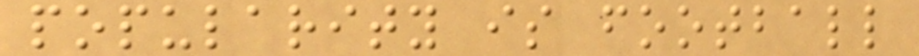popularity is football
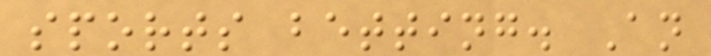sports betting. An
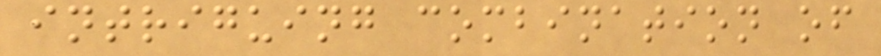intriguing combination of
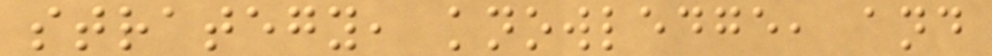strategy, knowledge, and
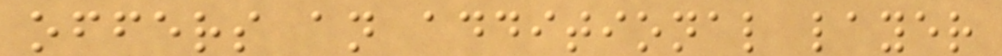offers an additional layer
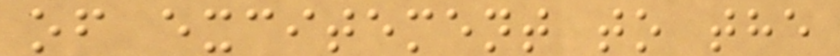of excitement to the
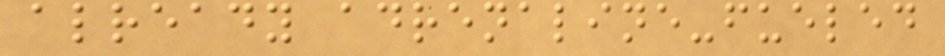already adrenaline-fueled
